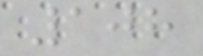108
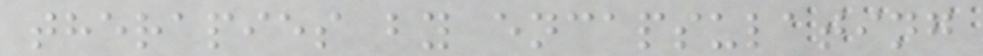therapies by encapsulating
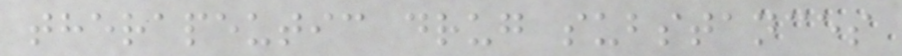therapeutic drug substances
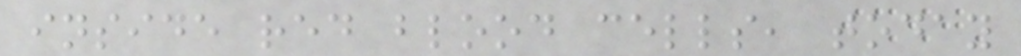inside red blood cells, today
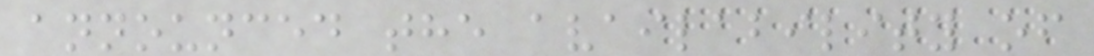announced the availability of
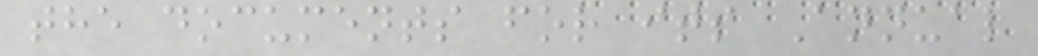the documents for its Annual
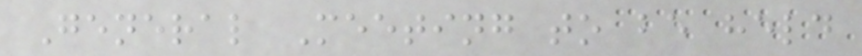General Meeting to be held
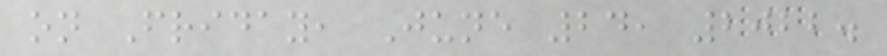on Friday, June 24, 2022.
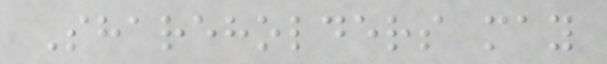Shareholders may
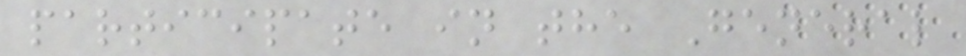participate in the General
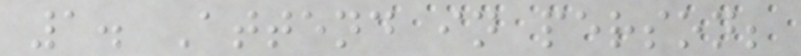1. Attend in person;
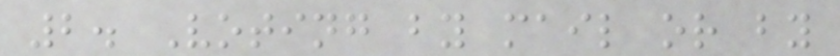2. Voting by mail or by
